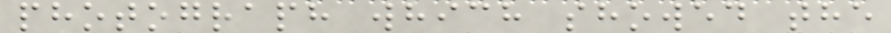photograph which showed the
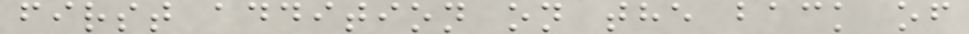first addition on the back of
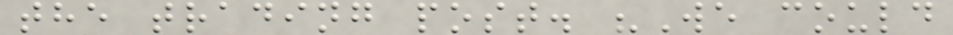the trading post. "We could
